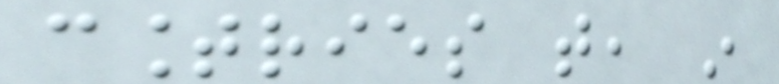countries that, in
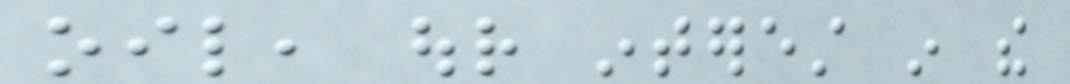oil, our interest in the
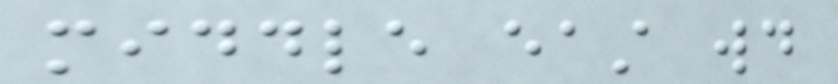middle east would
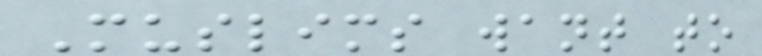Muslims want to
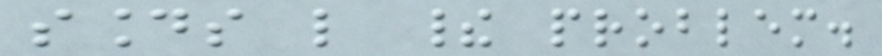sounds like their problem.
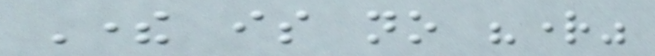There is no "right"
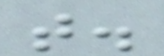that.
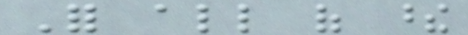For all of these
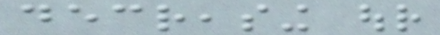decreasing our
